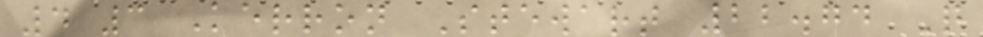4 3 Kerron Stewart 22.74 Q
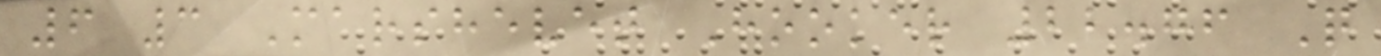6 3 Marshevet Hooker 22.76 Q
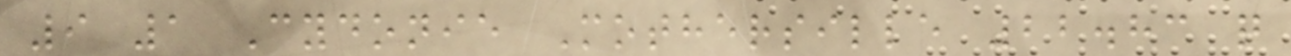9 1 Cydonie Mothersille 22.83 q
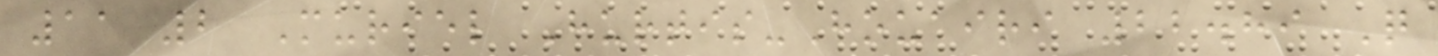11 2 Muriel Hurtis-Houairi 22.89 Q
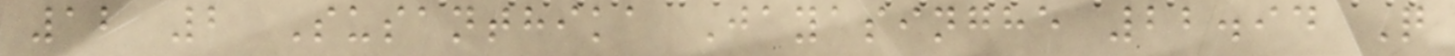12 2 Susanthika Jayasinghe 22.94 Q
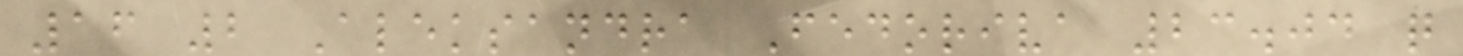16 2 Aleksandra Fedoriva 23.04 q
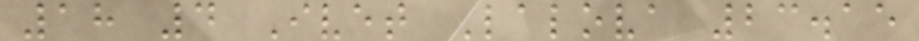18 4 Ivet Lalova 23.15
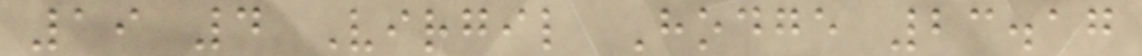19 4 Virgil Hodge 23.17
